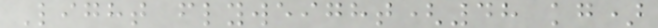Light flyweight(48 kg)
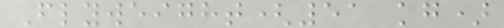Flyweight(51 kg)
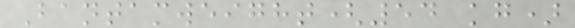Bantamweight(54 kg)
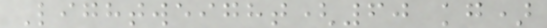Lightweight(60 kg)
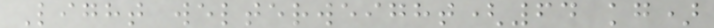Light welterweight(64 kg)
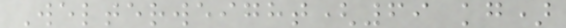Welterweight(69 kg)
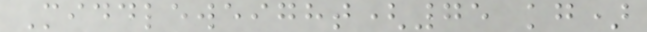Middleweight(75 kg)
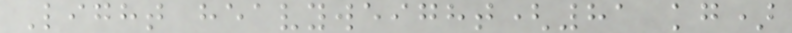Light heavyweight(81 kg)
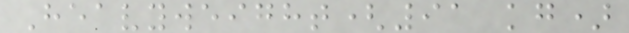Heavyweight(91 kg)
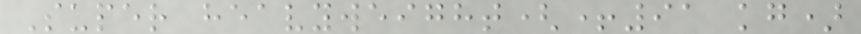Super heavyweight(+91 kg)
